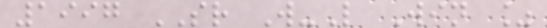1997 SR W-L Win %
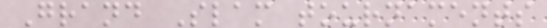Grand Slam tournaments
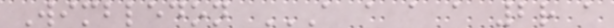Wimbledon A A A A 2R A
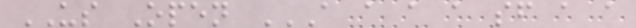US Open A A A A SF A A
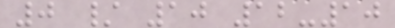0 / 10 12-10
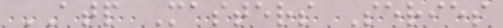ATP Masters Series
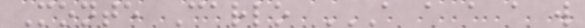Monte Carlo A A A A W
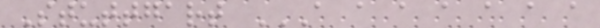Stuttgart A A A A A A A
